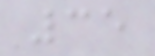35
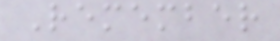Remember
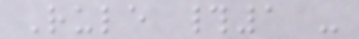Rule #1 -
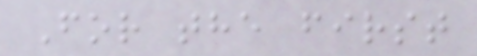For the first
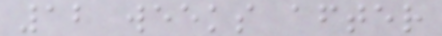12 weeks after
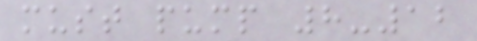must pump 8-12
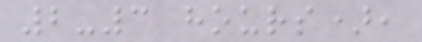2-3 hours),
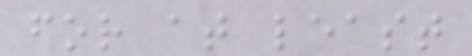for at least
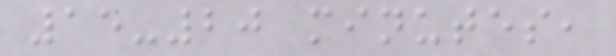15-20 minutes,
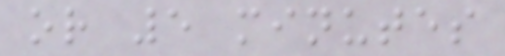or 5 minutes
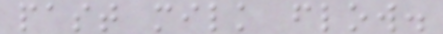past milk flow.
